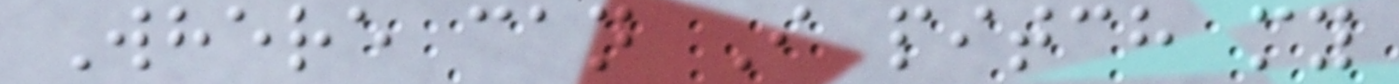Where can I pitch my
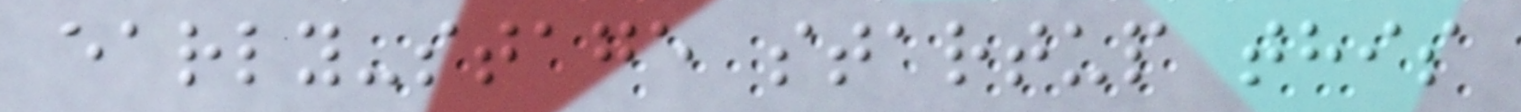early-stage startup this
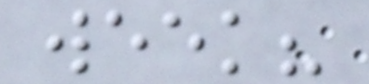week?
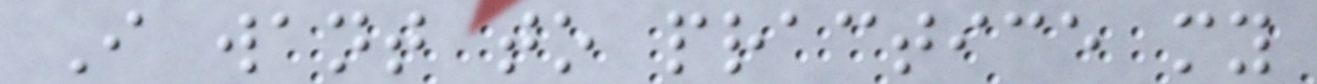I want to practice my
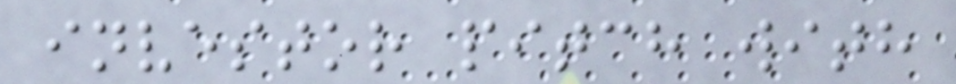investor pitch with
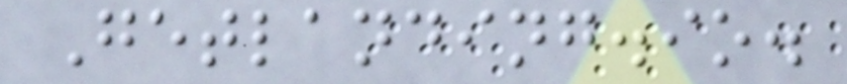Getlanding.io.
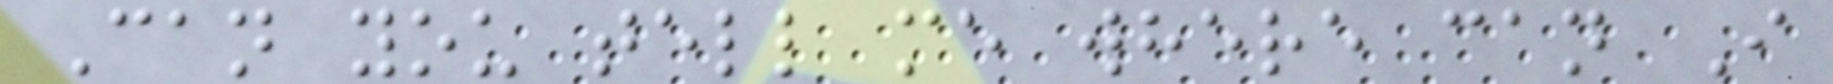Can you tell me where can I
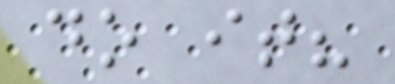do it?
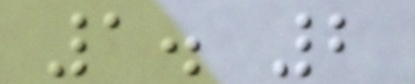1. 2
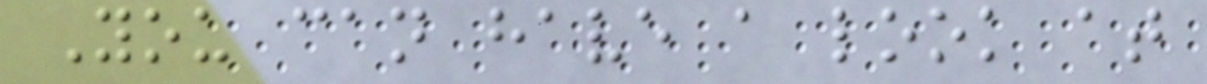You can have a look at
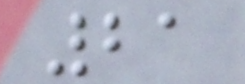21
